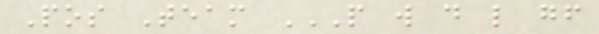Pos Team P W D L GF
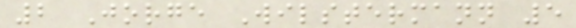2 Jorge Wilstermann 5
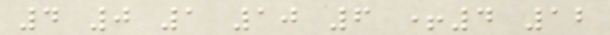4 0 1 10 6 +4 12
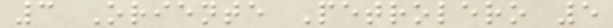3 Oriente Petrolero 5
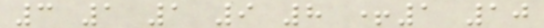3 1 1 9 8 +1 10
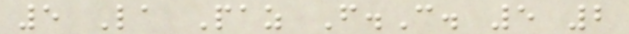5 La Paz F.C. 5 2
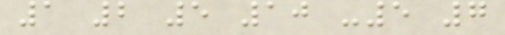1 2 5 10 -5 7
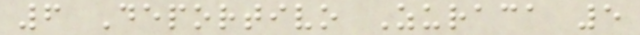6 Deportivo Zuraca 5
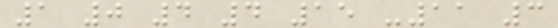1 0 4 4 15 -11 3
